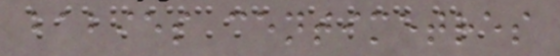babies centimetres
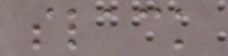slack
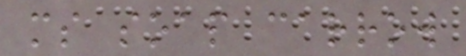ms soap carrow
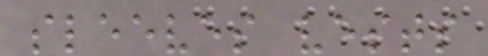sleeves vests
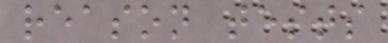reason tests
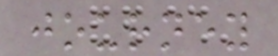journey
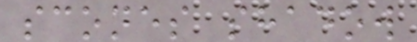scones shadow
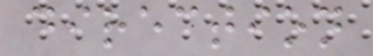direction
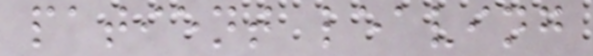patient leaving
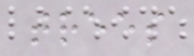trees
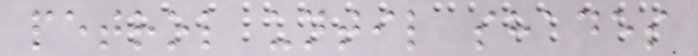petrol until shades
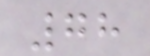78
